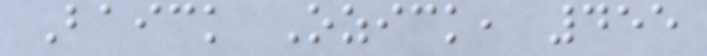Baick Ozick, 455
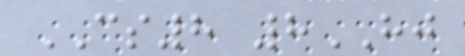CS8 8HJ
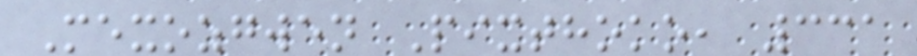Mexozgwen Pixthoko, 331
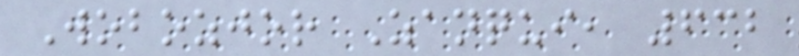Wobozjor Zanqui, 632
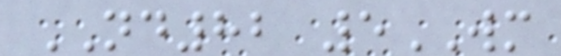ND82 5WM
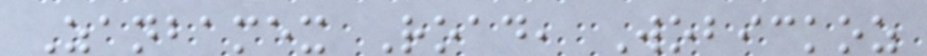Zanbamex Road, Wobickoz
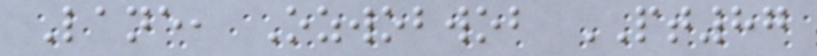Lane, Ozwobwob PT87
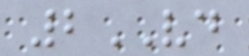2VD
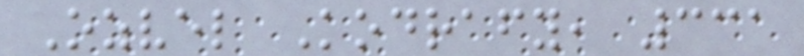Ozvel Kodrafy, 331
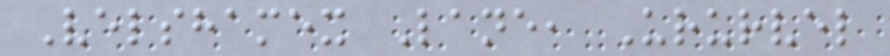Velshamex Lane, Ururvel
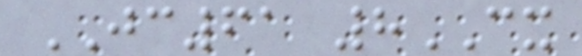JC61 8CX
